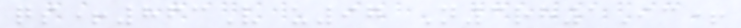qs+863V u97 N3rh1Ic+
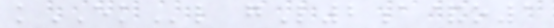kEKl gL2a&o1
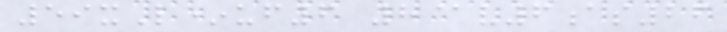59xL*uf6 8@v6as26
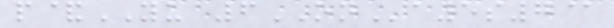p&YU 6ONa5s7@
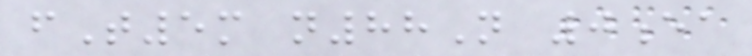fT5m n88N 0ea
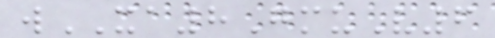wXA8GmuV6
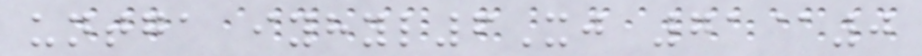untga iyhyl6Xj 71@0
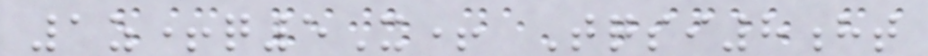1z+q5X+ Tqsi8ht
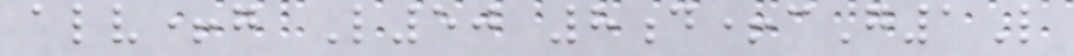alv+g L50 8d+cG1L
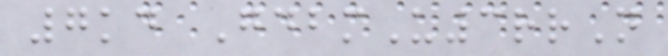7kd GdbmU3rrN
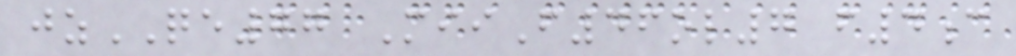jzQE77 MiiF46ol7 f4c
